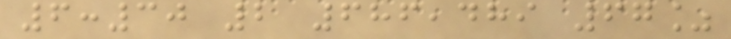6:30 2 686,489 67%
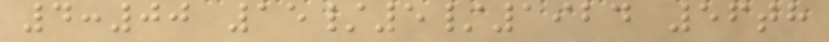4:00 15/5/1924 56th
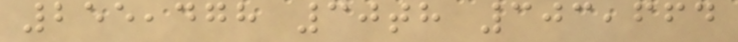255,478 30th 303,664
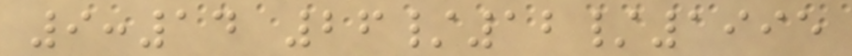9:14 26/12/1995
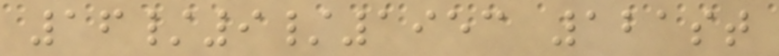16/9/1953 121st
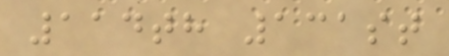114th 131st
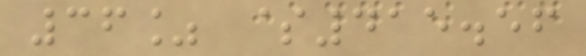36% $415.56
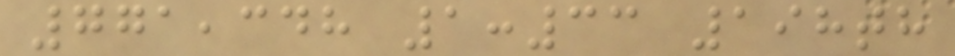771,348 1:33 198th
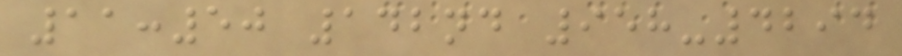11:50 142nd 958-4294
